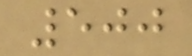500
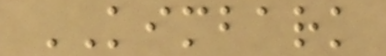KIMBARK
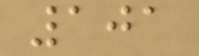101
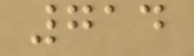714
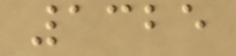1325
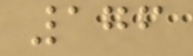176
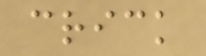crick
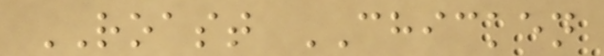ROAST CHICKEN
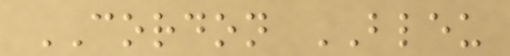CORDON BLEU
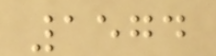1574
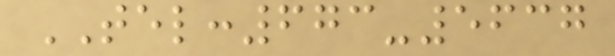TEL:673-5637
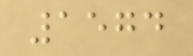1574
